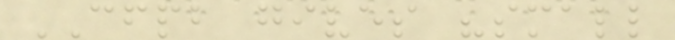CFPB gives "small
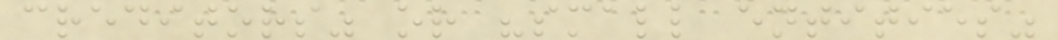creditors" or "small entities"
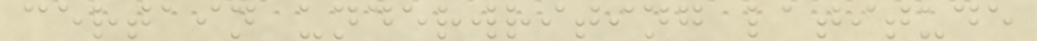certain underwriting latitude
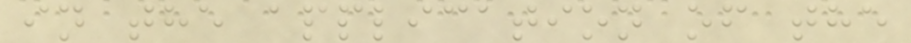in the application of the
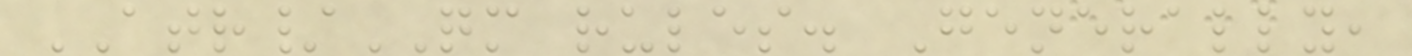ATR/QM rules. Generally,
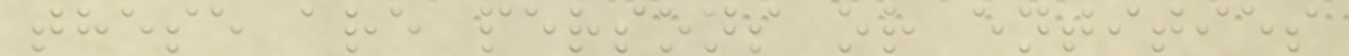these are persons or entities
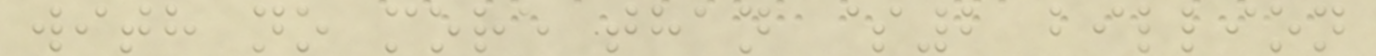with no more than $2 billion
